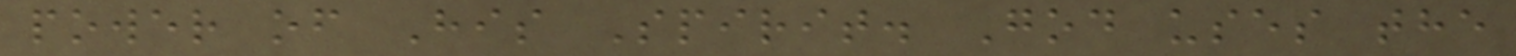power of His Spirit. God uses the
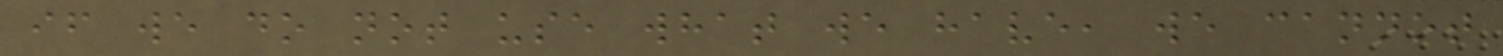if we do not use what we have, we cannot
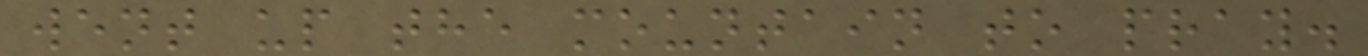went up the mountain to pray.
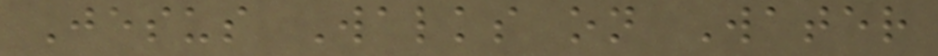Jesus Walks on Water
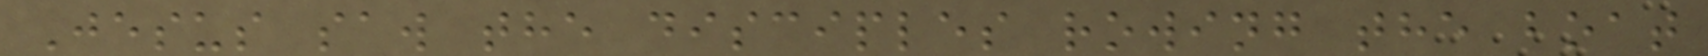Jesus saw the disciples rowing the boat
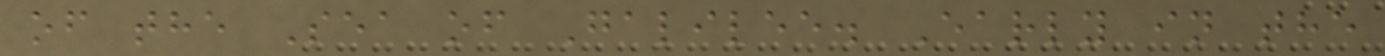of the Sea of Galilee. Early in the
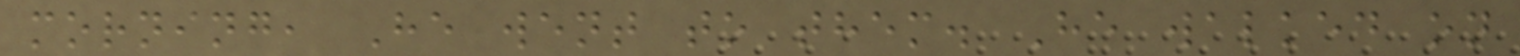morning, He went to them. He walked on
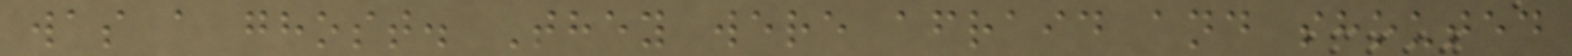was a ghost. They were afraid and shouted
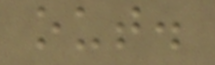out.
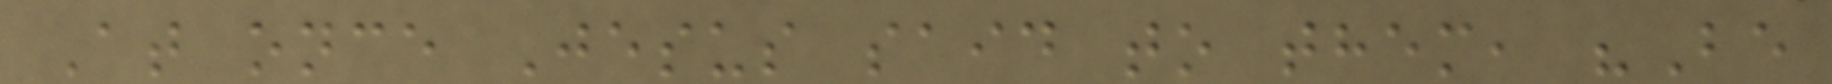At once Jesus said to them, "Be
